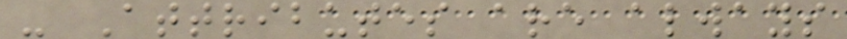- Attributes are always
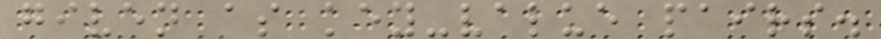given as key-value pairs.
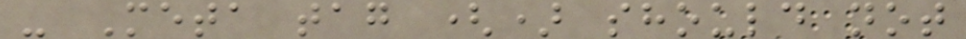- Meta tag () should not
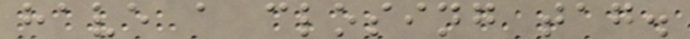have a closing tag.
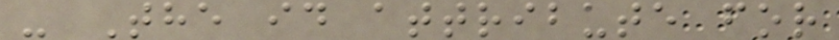- The id attribute for
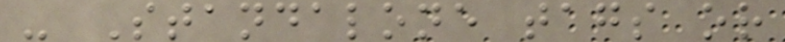- Standalone tags or
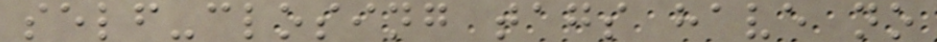self-closing tags have no
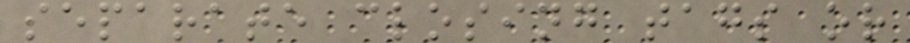separate closing tags or
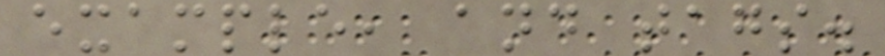example, and tags.
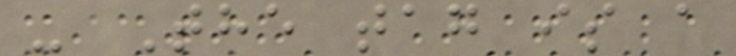- The tag is a
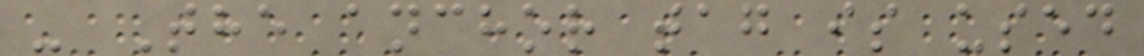- The anchor tag is used
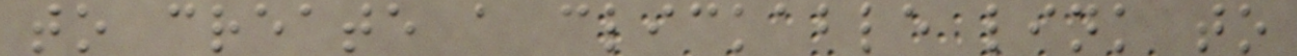to create a clickable link to
